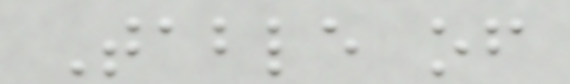Table of
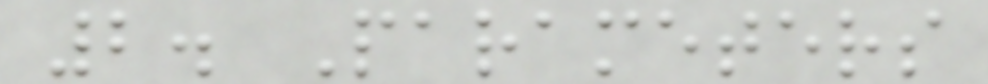2. Parameters
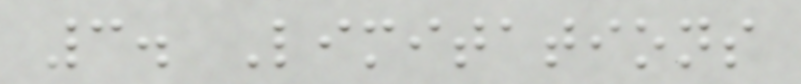3. Limitations
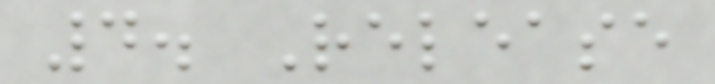4. Release
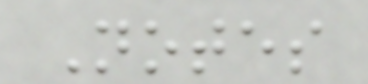Notes
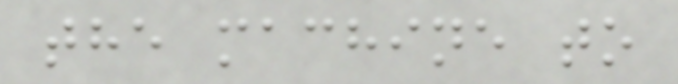the machine to
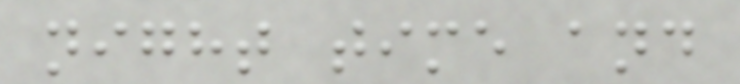night time and
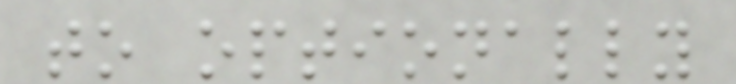to optionally
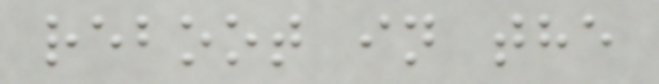reboot in the
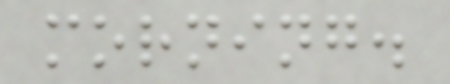morning.
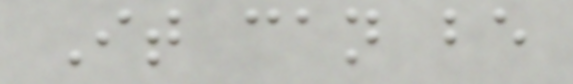It can be
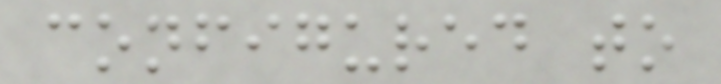configured to
